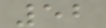52
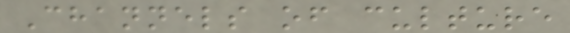Channels of culture
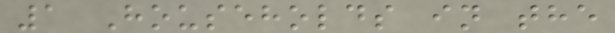1 Households in the
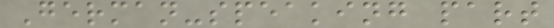German-speaking part
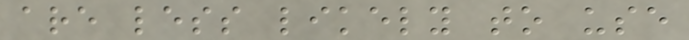are less likely to use
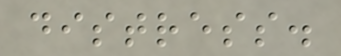distress.
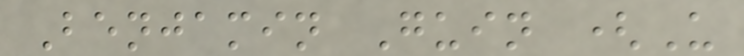Benjamin Guin (U
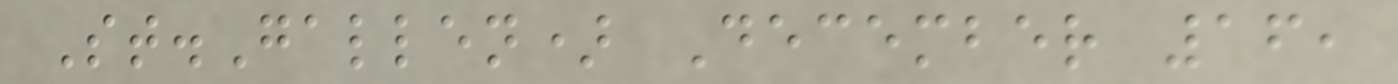St.Gallen) December 16,
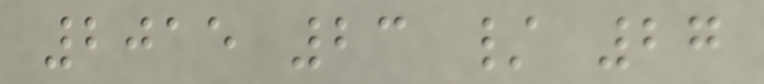2015 23 / 27
